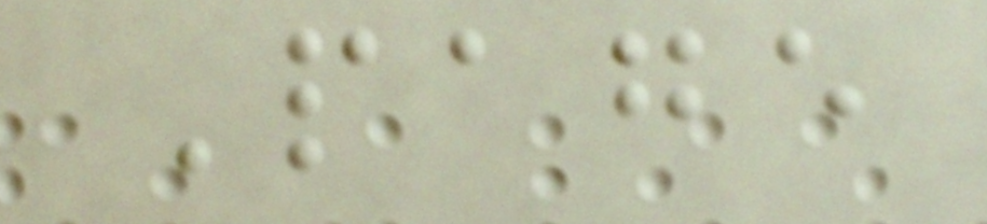Page
